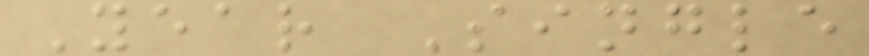Year Single
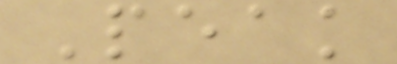Peak
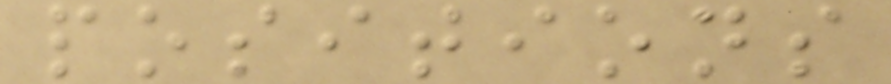positions
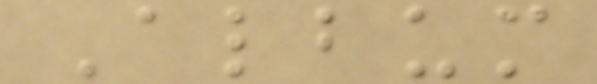Album
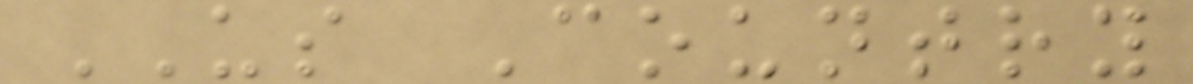US Country
